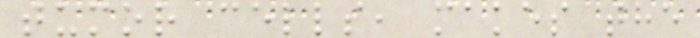tumor cells, makes the
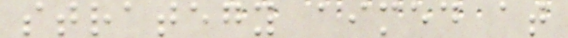strategy aimed at
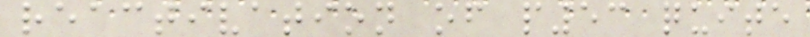reactivation of p53 quite
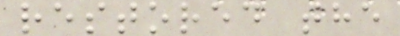restored the
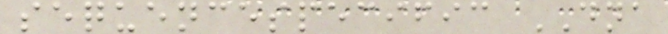sequencespecific DNA
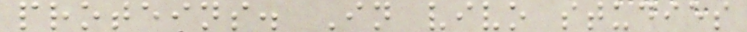proteins. In vivo studies
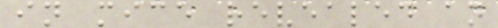in mice revealed an
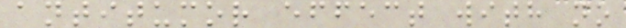antitumor effect with no
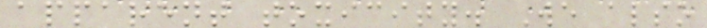apparent toxicity. We also
